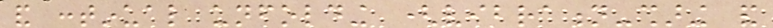and continual unfolding (vibration-sharing and
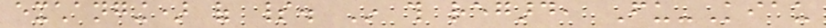exchanging) of spirit. In this regard, Fu-Kiau
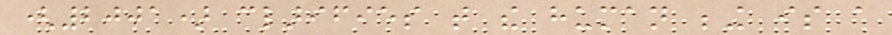(2001) clarifies that the human being is a
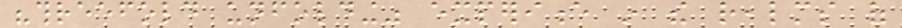"threefold unfolding" experience in the realms of
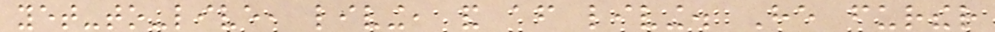yet-to-live, living, and after living. He further
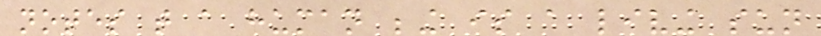notes that a human being is a living sun
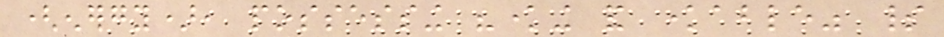(energy), possessing "knowing and knowable" spirit
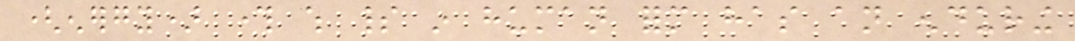(energy) through which spirit in human form has an enduring
